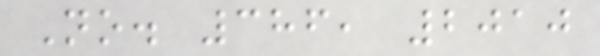No. 386, 2010
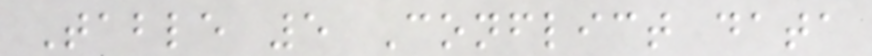Table 5 Conflict data
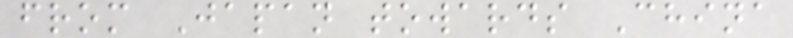from Japan towards China
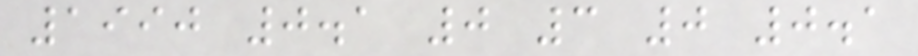1990 0.1 0 3 0 0.1
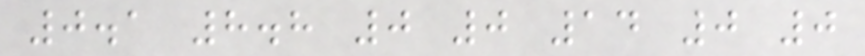0.1 8.8 0 0 14 0 0
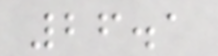26.1
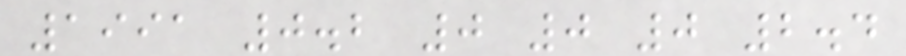1991 0.2 0 0 0 2.4
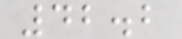42.2
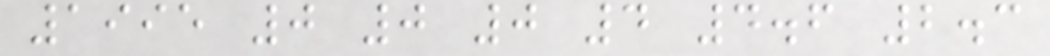1995 0 0 0 4 4.6 2.3
